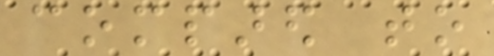compared to
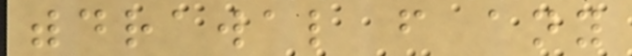withdrawal from any
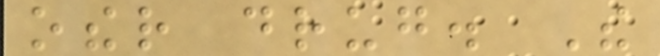other drug. The
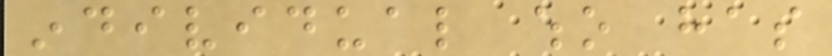individual who has
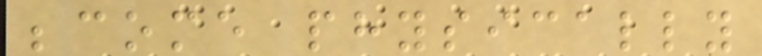become physically
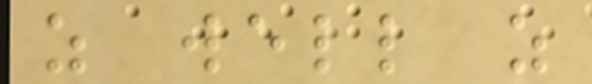as well as
